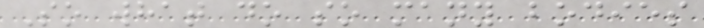So what do so many bodies
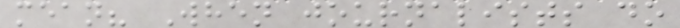mean? When journalists do
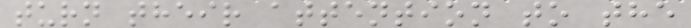turn their attention to the
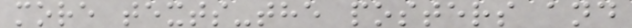more texts-the posters and
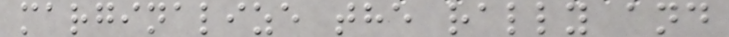marginalize the rally and
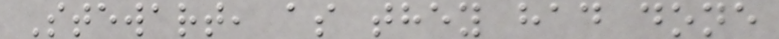Stewart, as they had done
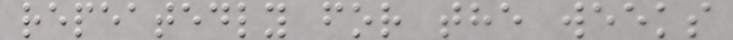repeatedly for the weeks
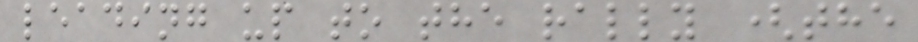leading up to the rally (the
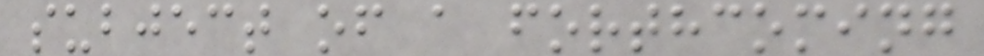subject of a forthcoming
